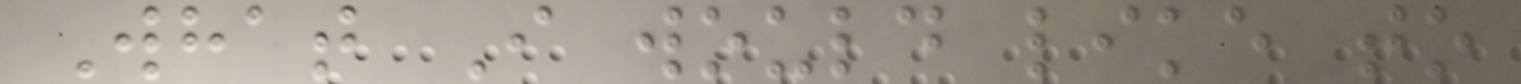What I would like to
